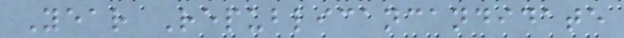Year Republicancandidate
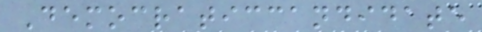Democraticcandidate
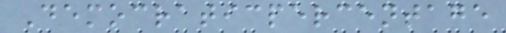Democraticpercentage
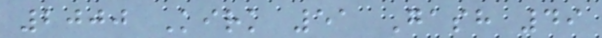2000 Kirk 51 Gash 49
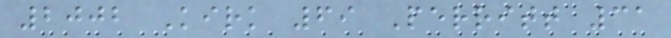2002 Kirk 69 Perritt 31
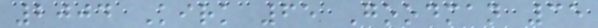2004 Kirk 65 Goodman 35
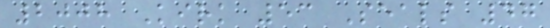2008 Kirk 53 Seals 47
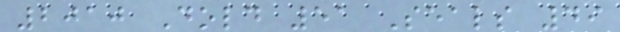2010 Dold 51 Seals 49
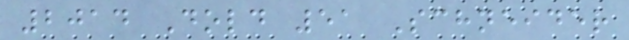2014 Dold 51 Schneider
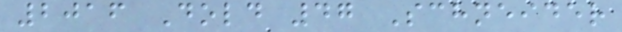2016 Dold 47 Schneider
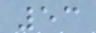53
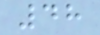48
